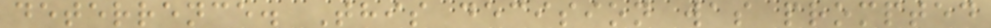deterrence. This decision was prompted
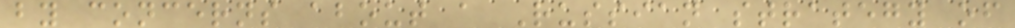by concerns about a Russian strategy of
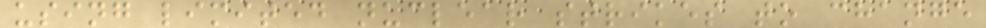using limited nuclear strikes to change
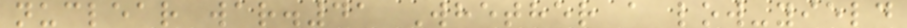nuclear war.41 Whether a low-yield
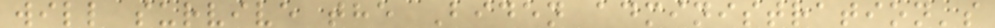will survive the Biden administration's
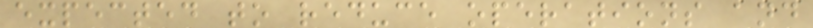expected to reduce operations and
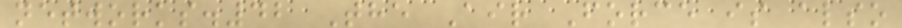networks.42 The Air Force is also
